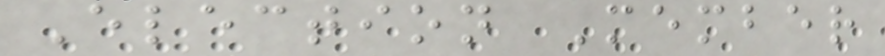Election Member
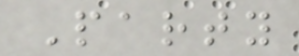Party
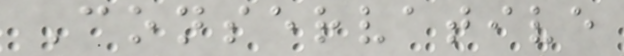Conservative
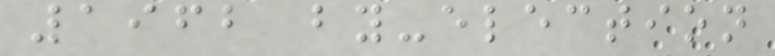1962 by-election
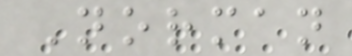Norman
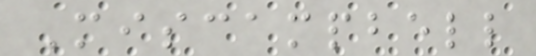Miscampbell
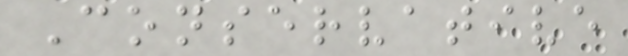Conservative
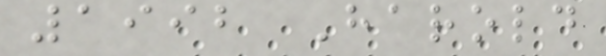1992 Harold
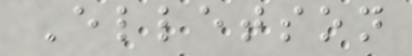Elletson
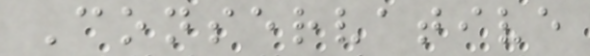Conservative
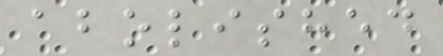abolished
